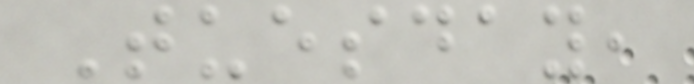Tuesday,
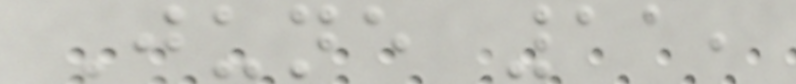June 11,
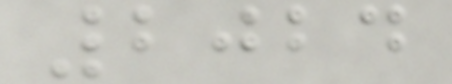2024
